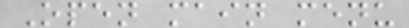Open main menu
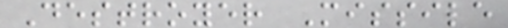Destroyer Missile
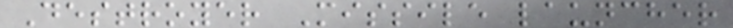Destroyer Missile launcher
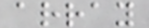array
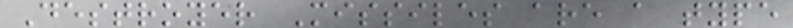Destroyer Missiles are a type
